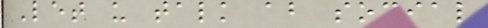Let us talk about social
